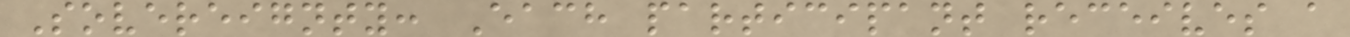Sovereignty: Each participant receives a
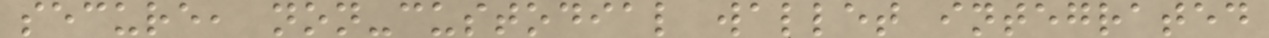secure, non-custodial wallet integrated
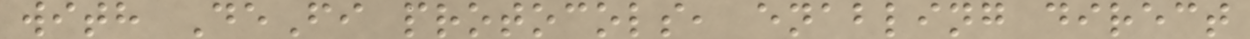with DeFi protocols, enabling direct
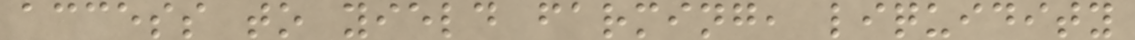access to yield farming, liquidity
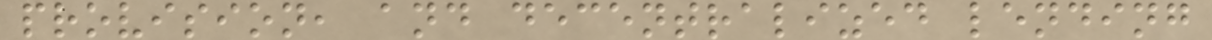provision, and decentralized lending
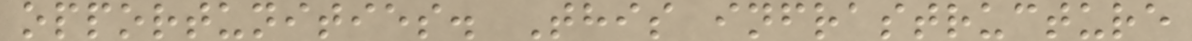opportunities. This infrastructure
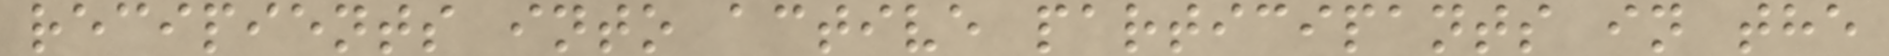recipients into active participants in the
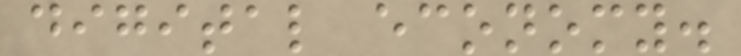digital economy.
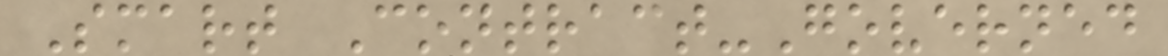Smart Contract-Governed
